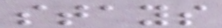stays
